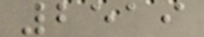2519
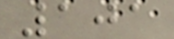101
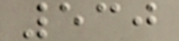530
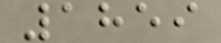1859
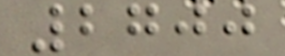2700
